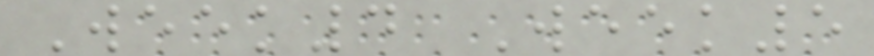Week4 Week5
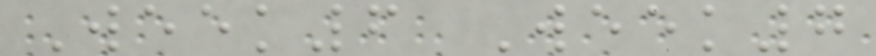Week6 Week7
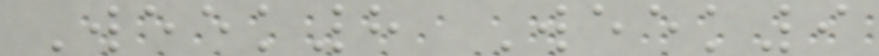Week8 Week9
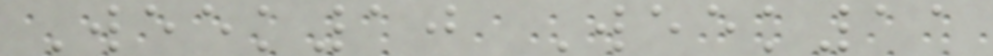Week10 Week11
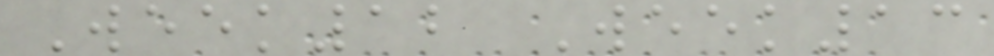Week12 Week13
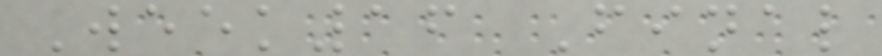Week16 Final
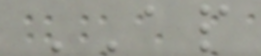AP
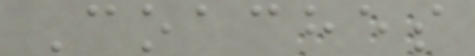Coaches
